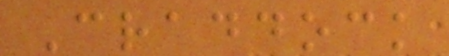Craddock
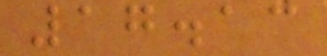17.13
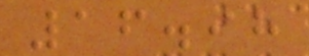16.98
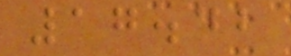17.42
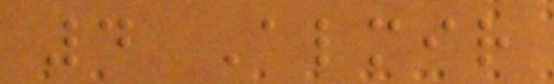4 Almir
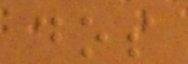dos
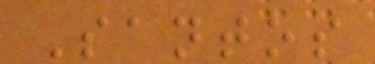Santos
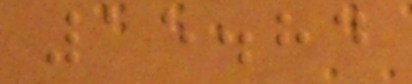15.84
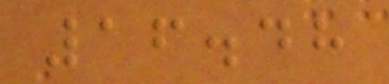16.48
